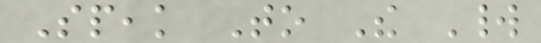Speak To The World
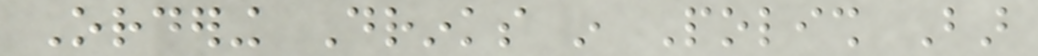Ordering Drinks in Polish Bar
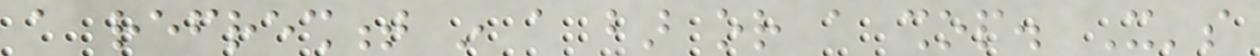a refreshment in a bar or a shop. It's
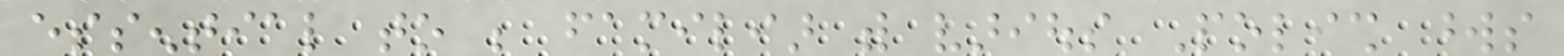essential to be familiar with various Polish words
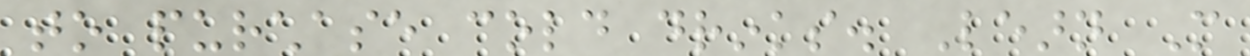to purchase cold drinks. Learn More
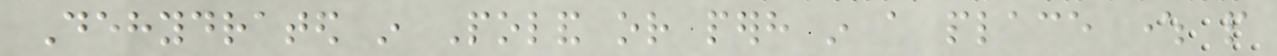Dehydrated in Poland or perhaps in a place where people
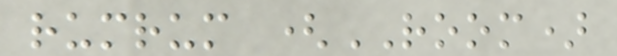rumrum (ROOM)
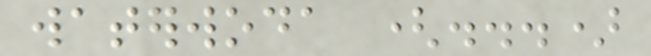waterwoda (...)
